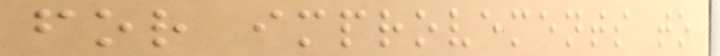for improvements to
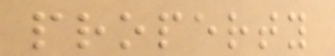property
